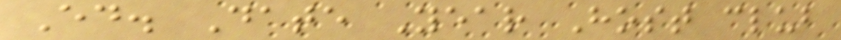Ed. Date Year Host club
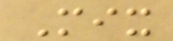Mix
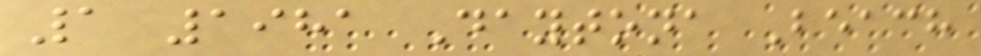1 1981 Daytona Beach
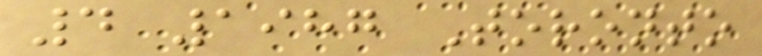4 1987 Toronto
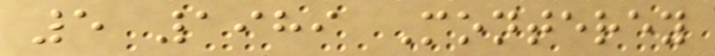5 1989 Monterey
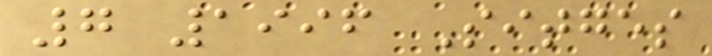7 1996 Sitges
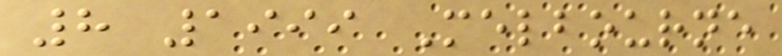8 1999 Melbourne
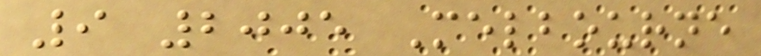9 2005 Melbourne
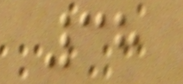38
